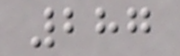287
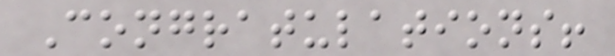Congratulations!
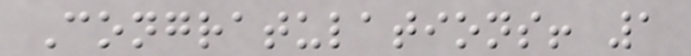Congratulations! 1
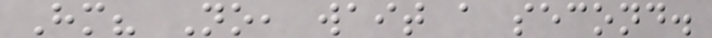Hm? No, wait a second.
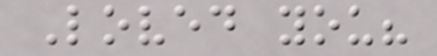Loved you?
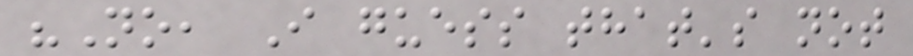"No, I guess that's not
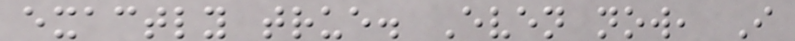exactly true. Even now, I
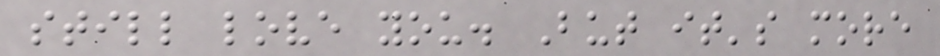still love you. But it's more
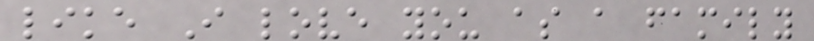like I love you as a family
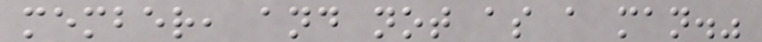member, and not as a man."
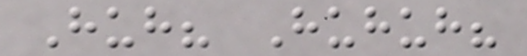Huh? Huhuh?
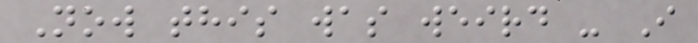Now this was weird - I
